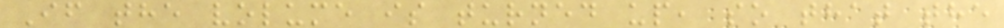If the volume is turned up, so that the
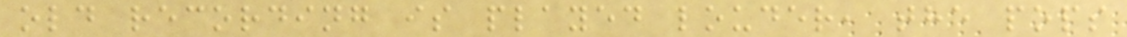old recording is played louder, the pops
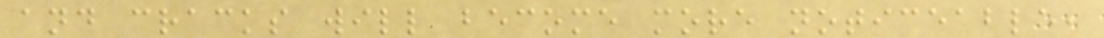and cracks will become more noticeable,
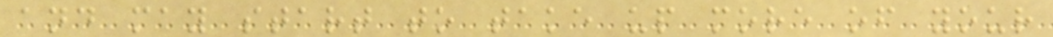and may start to take up more of your
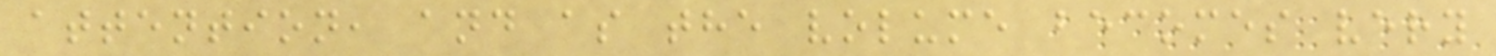attention, and as the volume becomes very
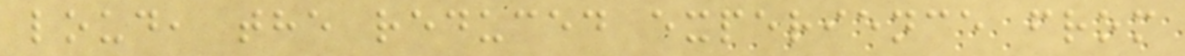loud, the reduced experience from
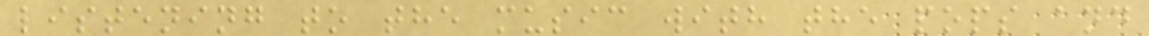listening to the music with the pops and
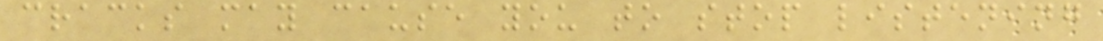cracks may cause you to stop listening
